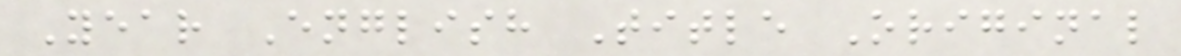Year English Title Original
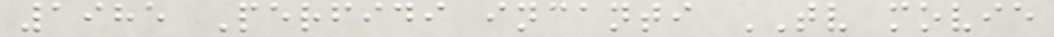1985 Perfidi incanti TV movie
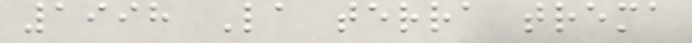1998 La terra trema
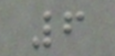6
